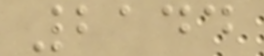2144
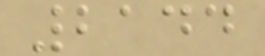2144
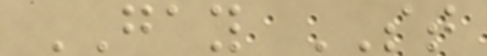GAY ST
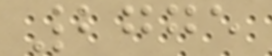2775
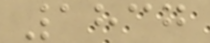1837
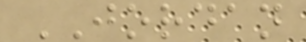JORDAN
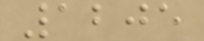1205
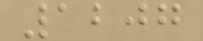1207
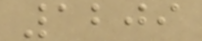1209
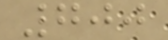700
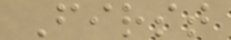First
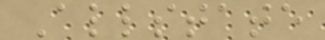Allstate
